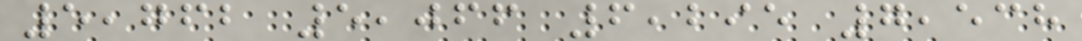5,762 5,066 6,295 7,538
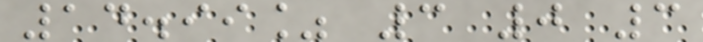14.99% 3 0 3
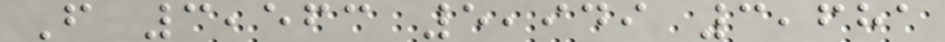F 3,563 5,949 3,681
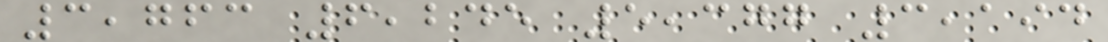3,763 6,245 5,377 3,194
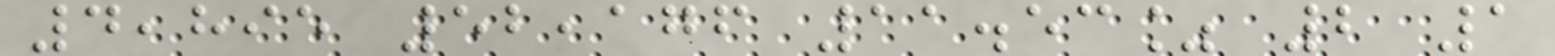4,895 52,176 11.53% 2 1
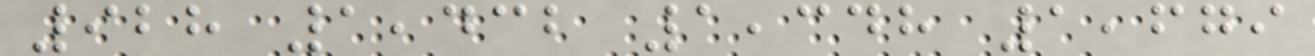928 1,432 1,348 1,679
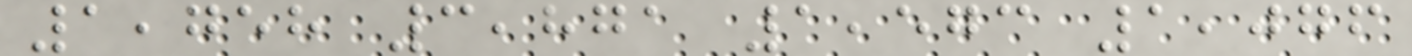1,758 3,871 1,573 1,076
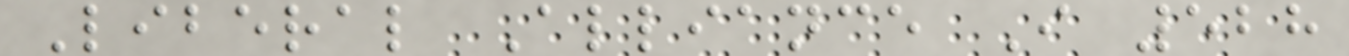Liberal Alliance I 528
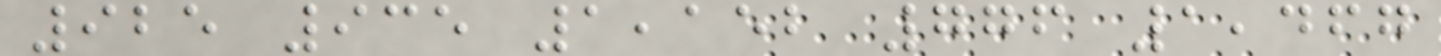925 935 1,152 776 1,467
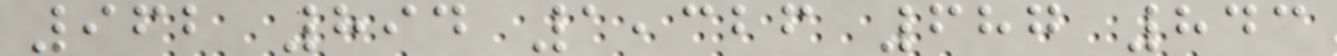962 894 1,326 687 843
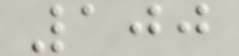100
